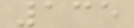135
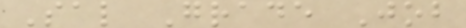Sal Grade Job
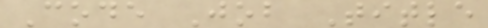Code Job Title
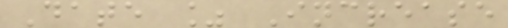Date % Increase
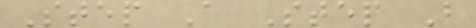Step A Step B
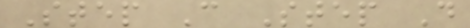Step C Step D
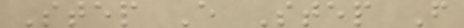Step E Step F
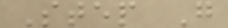Step G
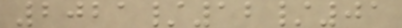2021/12/01
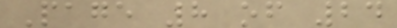Page 8 of 24
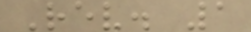Rev. 1
